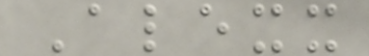Alexx
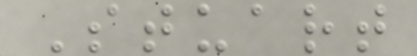Stuart
